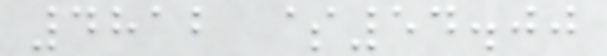4812 $54.00
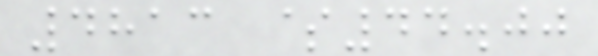4813 $44.00
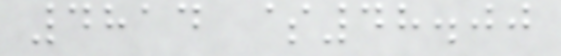4814 $48.00
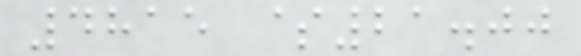4815 $21.00
